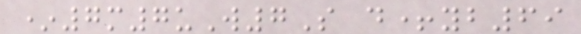*7m7uW7S d+yb69
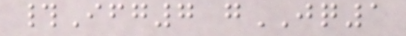#Ifg7 gJQ1
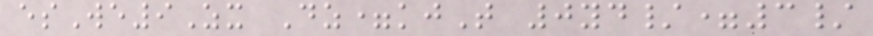esWe9Zx Dz=kjT 0yd/=3/
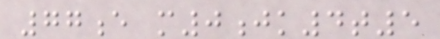77e m0jk4t5
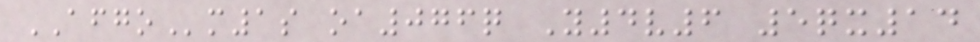AFGOm1s oa076q Y4v6 5qx14
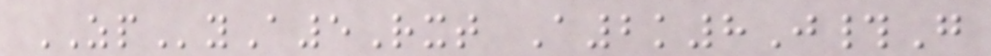ZPyA5Rxt A2k8J#G
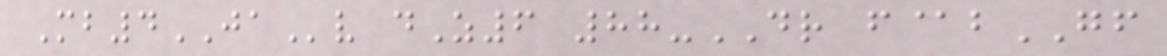Mb4JAv dZ6 88-DR f@bGF
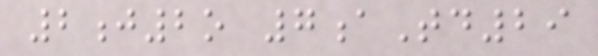2j2o 7aTd29
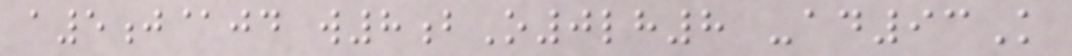a5j@jd w8bO0lh8 -ad93K
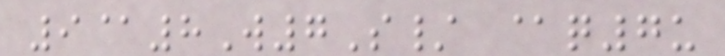9@8W7S/ @q7u
